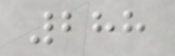288
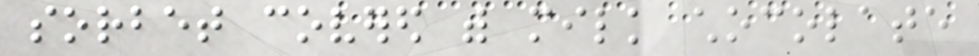sorbet covered with milk chocolate
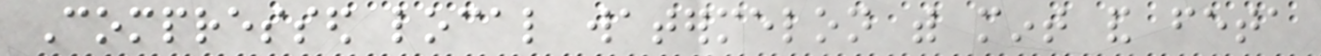Compressed local watermelon with mint and feta
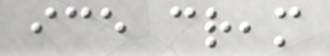ice cream
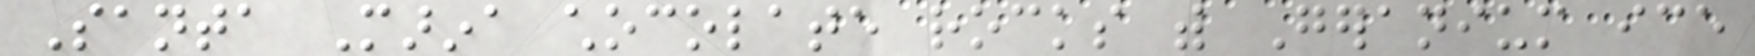Santa Marina chocolate rocks with Geranium ice
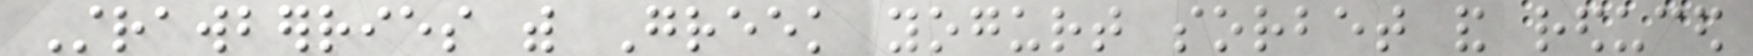Strawberries with Greek yogurt sorbet and reduced
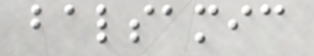balsamic
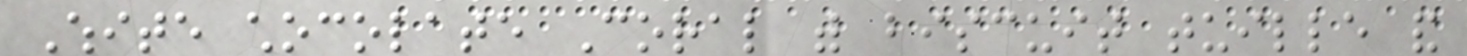White chocolate Coral with biscuit tuille and
